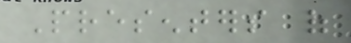Presenters of
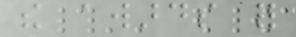the awards for
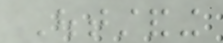Outstanding
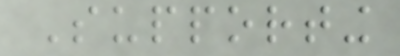Supporting
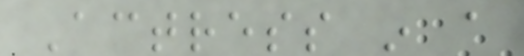Actress in a
